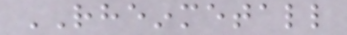RHEINMETALL
